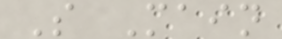S Main
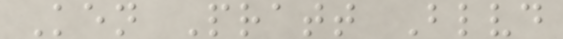Ken Pratt Blvd
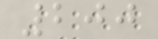200
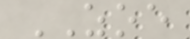ZOE
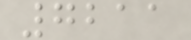7211
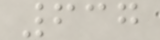637
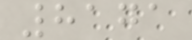8171
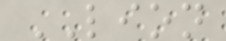LION
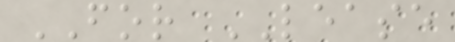FOR LEASE
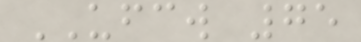UFCW 75
